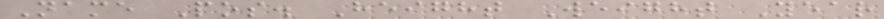Name Pos. Height Weight Year
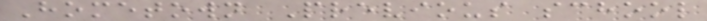Hometown Previous school
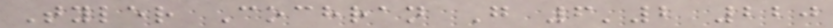Tyler Cochran G 6'2 220
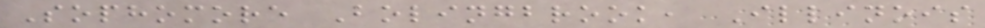Sophomore Bolingbrook, Illinois
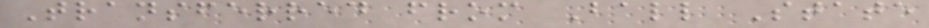Transferred from Ball State
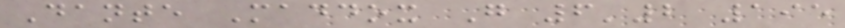Dante Maddox G 6'2 195
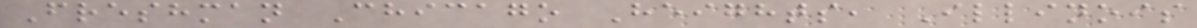Freshman Chicago Heights, Illinois
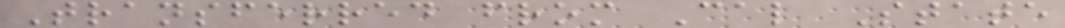Transferred from Cal State
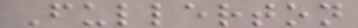Fullerton
